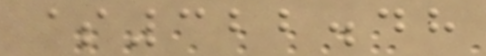$322.48
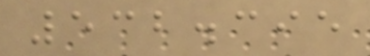532.395
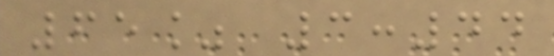65% 3:44
